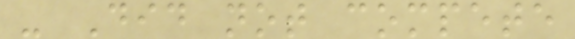- Did not compete
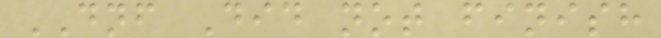DNF Did not finish
